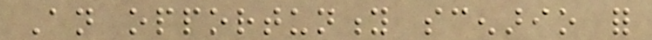An opportunity scenario for
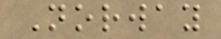Norway
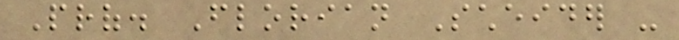Prof. Florian Scheider -
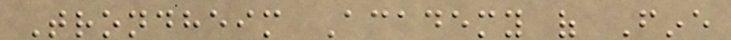Trondheim Academy of Fine
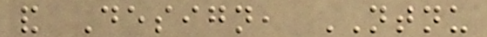and Design, NTNU
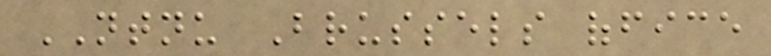NTNU Brussels office
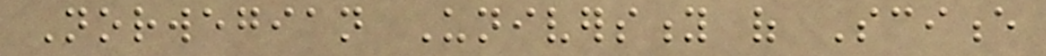Norwegian University of Science
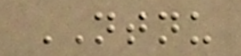NTNU
